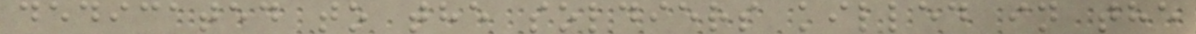dedicated to the soldiers killed in the
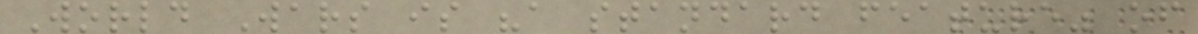World Wars is "a standard feature" of
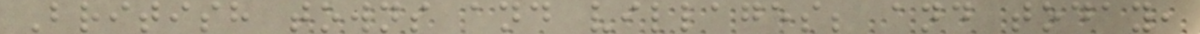British towns and villages; and today,
